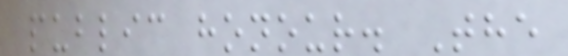public honour. The
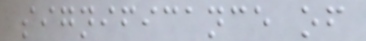significance of
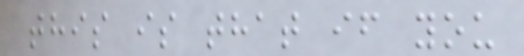this is that if you
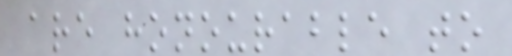are honourable to
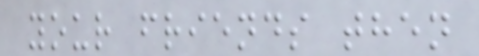your friends then
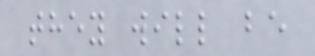they will be
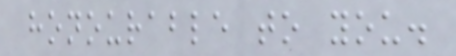honourable to you.
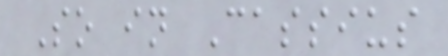So in Cassius
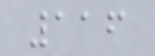116
